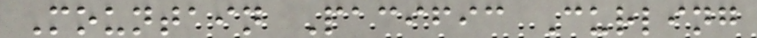Mountain Pacific Curling
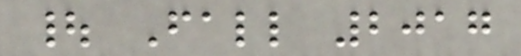| Fall 2017
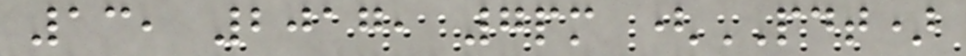13, 2017, 7pm (PDT)
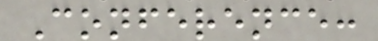Conference:
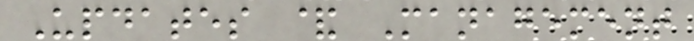Updates & Management
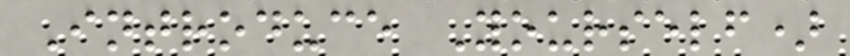Introduce Yourself)
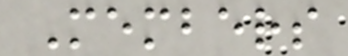Members
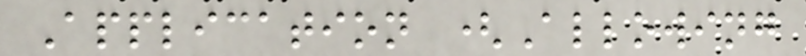Application (Allowing
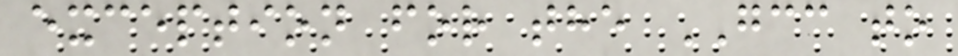exception for the GCC to
